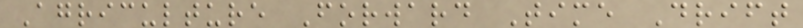Agriculture Forward Time Drift
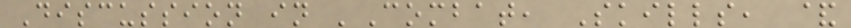Discussion in 'Combat, Skills, &
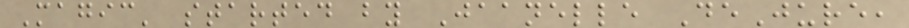Magic' started by Jaanelle DeJure,
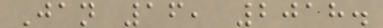Jan 16, 2018.
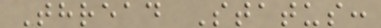Thread Status:
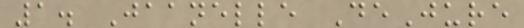1. Jaanelle DeJure
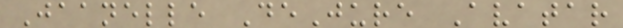Jaanelle DeJure Avatar
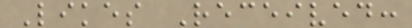Likes Received:
